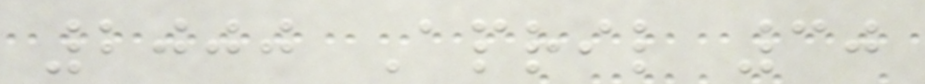2000 April 30
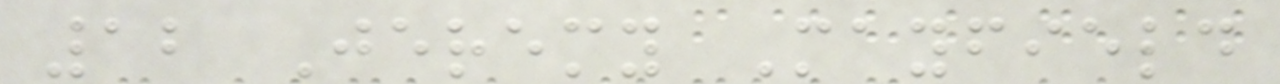12 Jeremy Mayfield
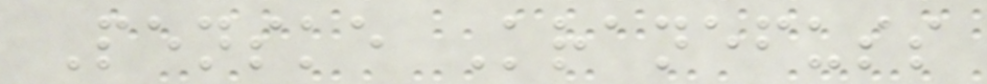Penske Kranefuss
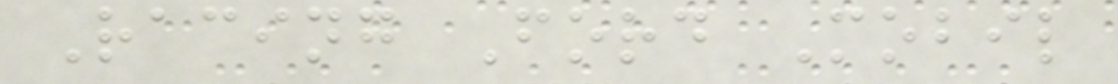Racing Ford Mobil
